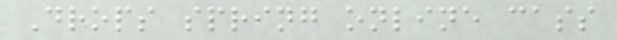Drops spring online cass
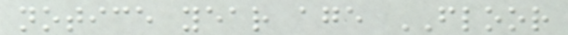notice year age FLOOR
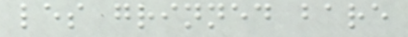les grinned bare
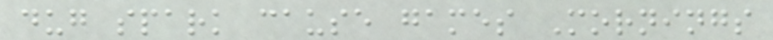dug spark cause games Mornings
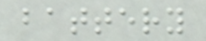battery
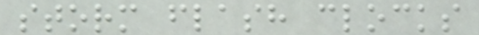storm flash clocks
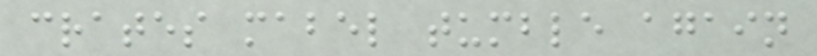crates mabel tumble again
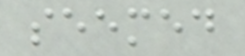seemed
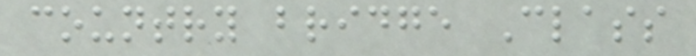country bridge Class
